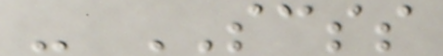- SCSS
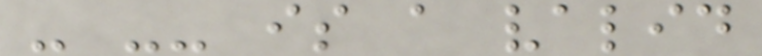- -- is a valid
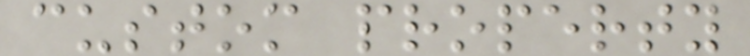custom property
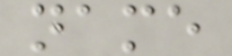name
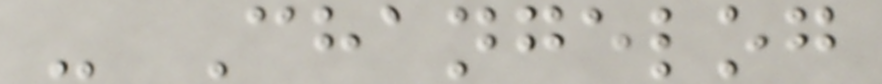- Changelog
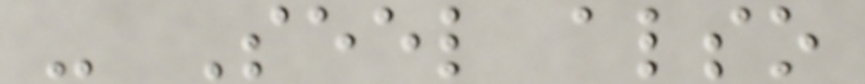- Seel also
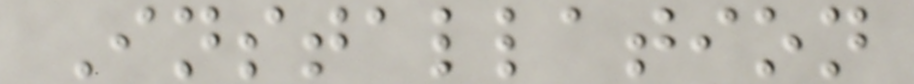Installation
